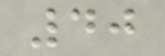40
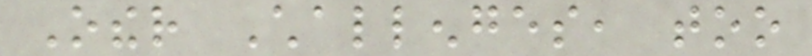Other Challenges, too
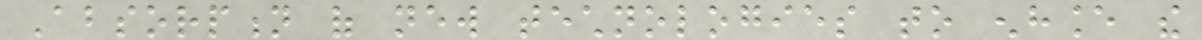Absorption of new technologies to enhance the
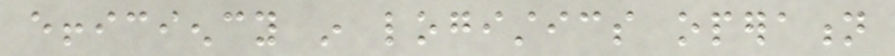efficiency in logistics operation
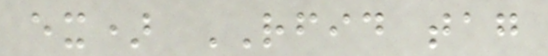ex) RFID tag
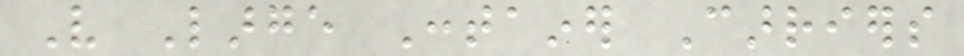Very Large Container Carriers
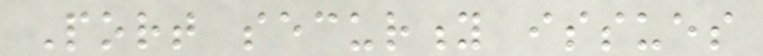Port security issues
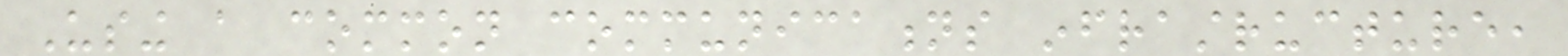Using a common communications infrastructure,
